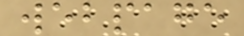webpage
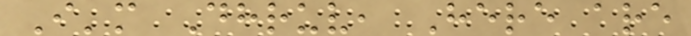I'm Dhruv, Here are
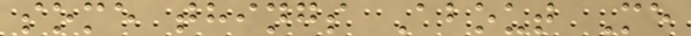some things About Me
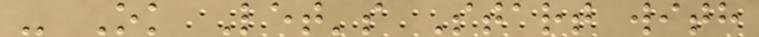- Ok Let's Start with
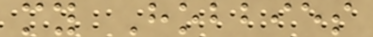my Hobbies
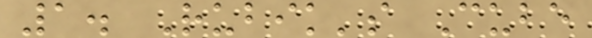1. Rubik's Cube
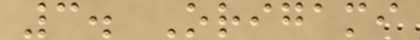3. Origami
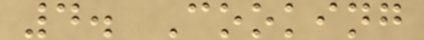4. Cooking
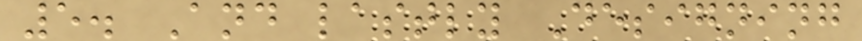5. And lastly Designing
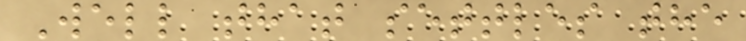Well that settles the
